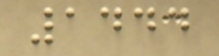1444
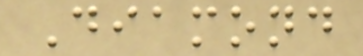Diamond
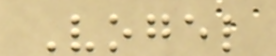Vogel
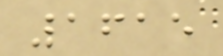1615
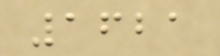1621
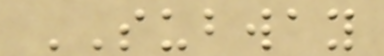SUBWAY
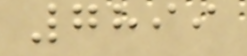7899
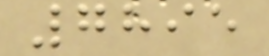7895
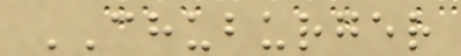CHUBURGER
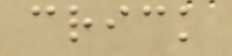crick
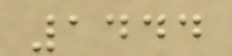1444
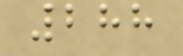288
